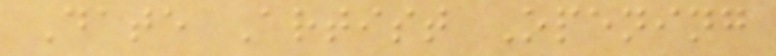Date Artist Opening
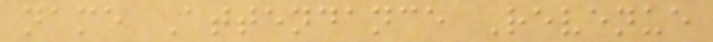name Attendance Revenue
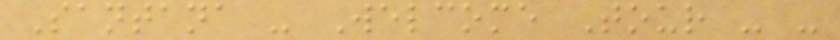Santana - Welcome Tour - -
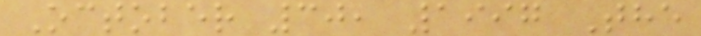October 30, 1997 The
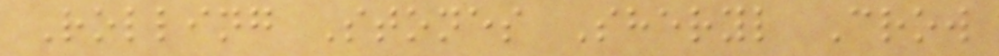Rolling Stones Sheryl Crow
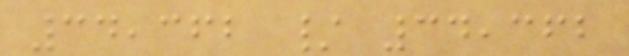34,362 / 34,362
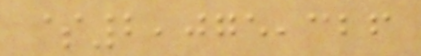$2,075,326
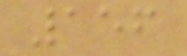156
